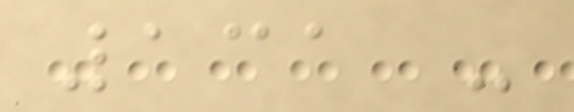131 -
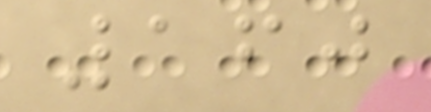160
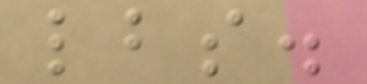lbs.
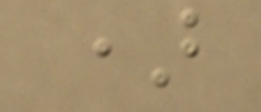)
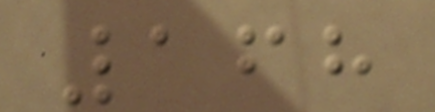168
